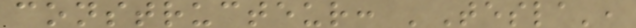constructeur: 'Tesla',
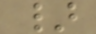}
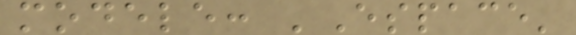modele: 'Espace'
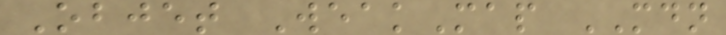Objet WeakMap MDN
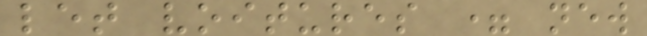let voitures = new
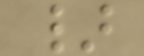}
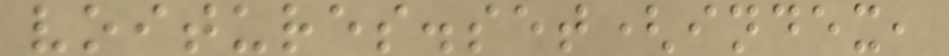voitures.set(index,
